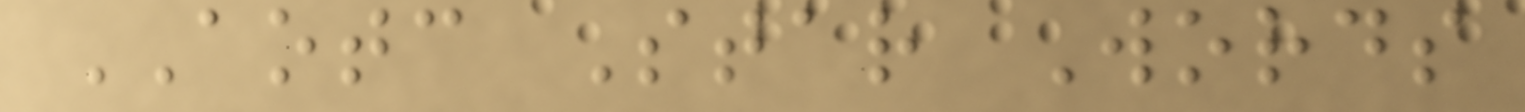AOTC Star Words
